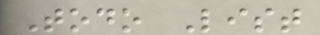Todo List
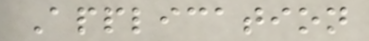Application
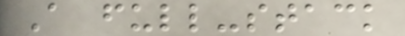A full-stack
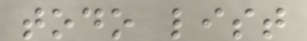todo list
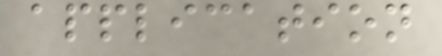application
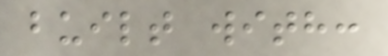built with:
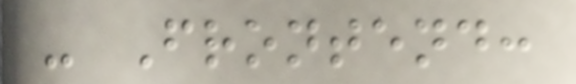- Frontend:
